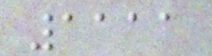1111
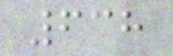638
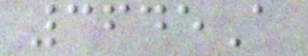3645A
